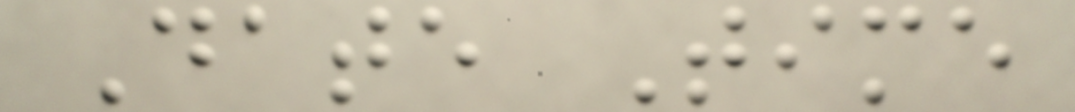Date Time
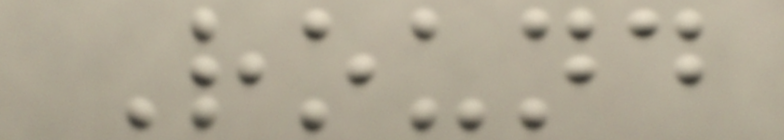Round
